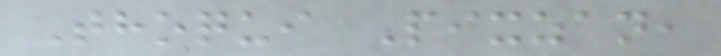Thoqui Pixzan,
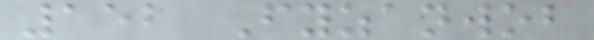152 Fyzanwob
